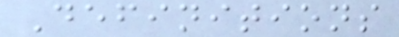Definitions
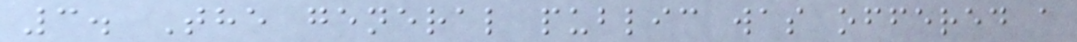3. The general public was offered a
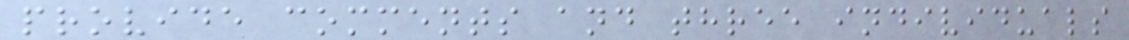provide comments and three individuals
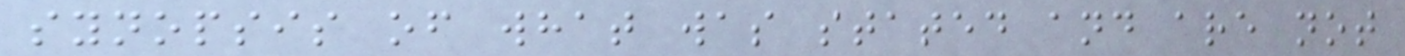synopsis of what was stated and are not
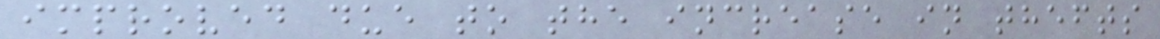improved due to the increase in thefts
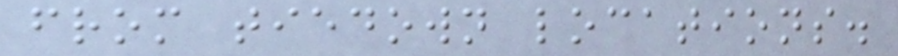from tiedown locations.
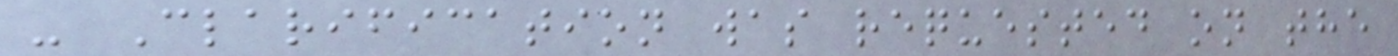- Clarification was requested on the
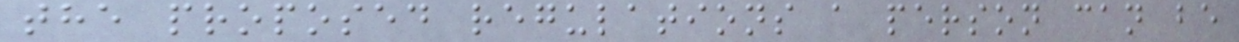the proposed regulations a person can be
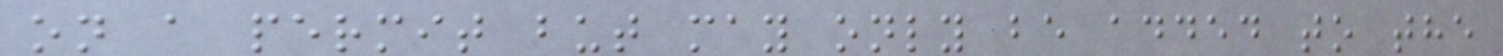on a permit but may only be added to the
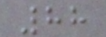88
